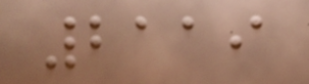2119
